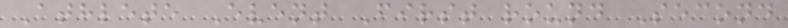Athlete Event First round Second
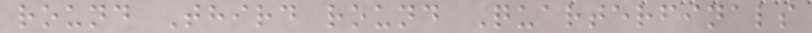round Third round Quarterfinals
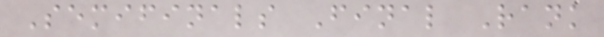Semifinals Final Rank
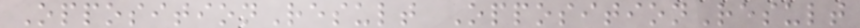OppositionResult OppositionResult
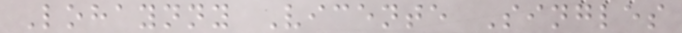Lohaynny Vicente Singles
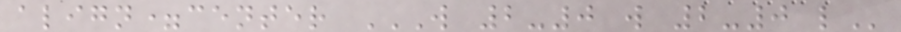align=center W 2-0 W 2-0 L
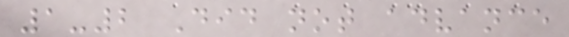1-2 Did not advance
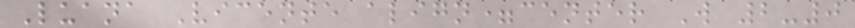Luana Vicente align=center W 2-0
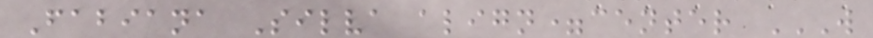Fabiana Silva align=center W
